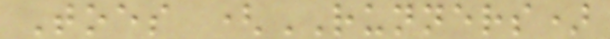Toes (RUNNERS)
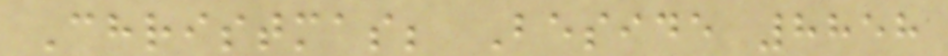Christmas; Beside 8858
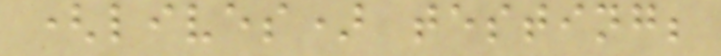(lives) testing;
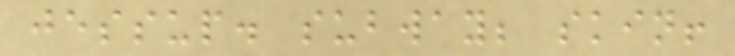jessup. subway; skin!
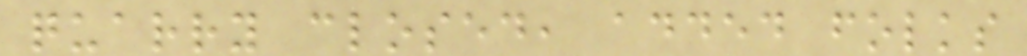quarry closed, added folks
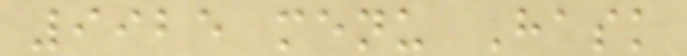9925 menu Hask
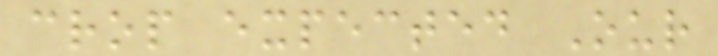crop expected Our
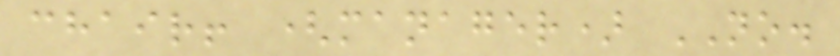chair! (manager) NO.
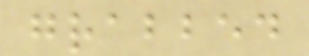grabbed
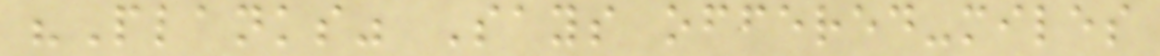"Planks" Says offered-miles
